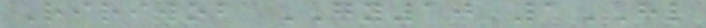Ririwob GY10 1HL
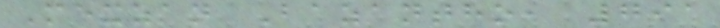Mexzan Bazantho, 791
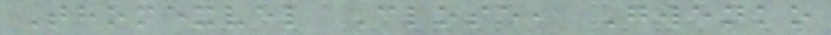Thomexvel Close, Gwenko
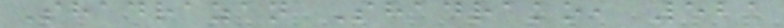Shadrazan Shadrako, 521
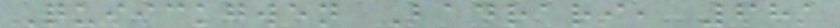Quiickgwen Badrari, 681
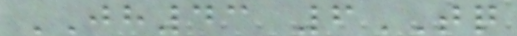JH43 6TQ
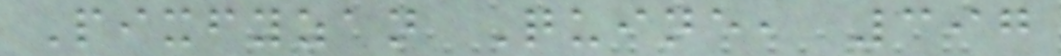Pixfyzan Quine, 397
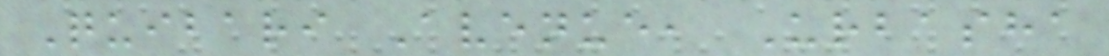Quibari Avenue, Urbasha
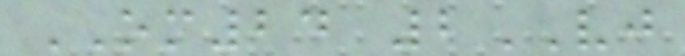OM24 2VJ
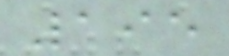195
